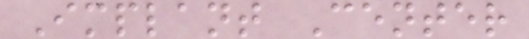Implant Center
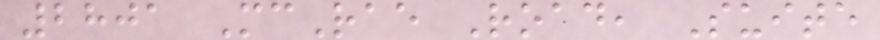2801 McRae Road, Suite
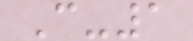C-1
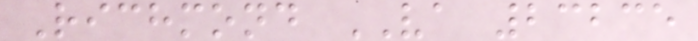Richmond VA 23235
